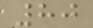80
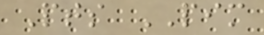Pts PIM
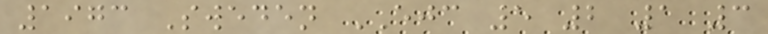1973 Sweden EJC 5 2 1 3
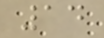14
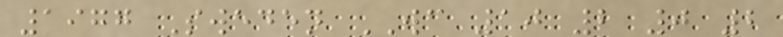1977 Sweden WC 10 2 0 2
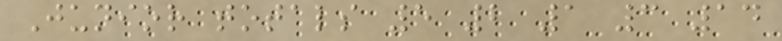Junior totals 5 2 1 3 14
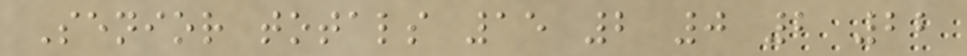Senior totals 15 2 0 2 22
